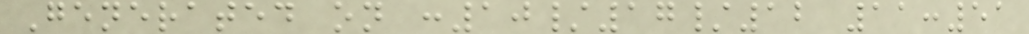Generated on :10/17/12 11:51
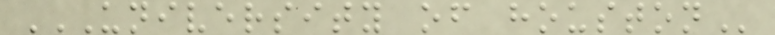UNIVERSITY OF HOUSTON
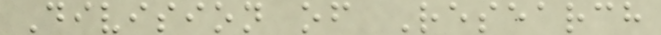Division of Research
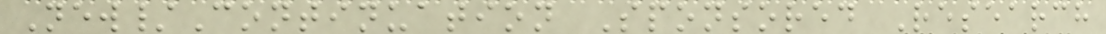New/Continuation Sponsored Research
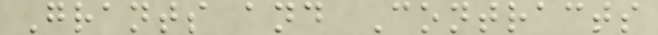Grants and Contracts
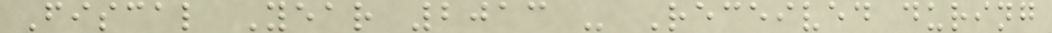Fiscal Year 2013 - Received during
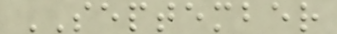SEPTEMBER
